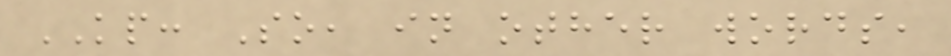KP: So, in other words,
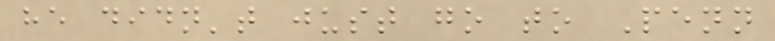he didn't just go to Penn
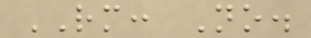RM: No.
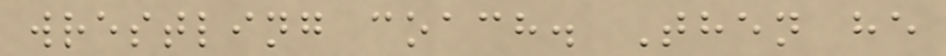wrestling coach. Then he
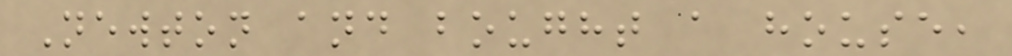Newton and bought a house,
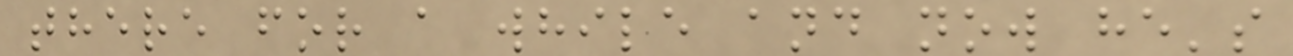there for a while and now he's
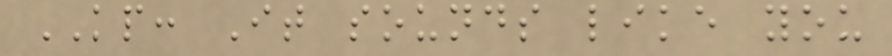KP: It sounds like you
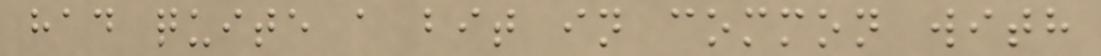had quite a bit in common with
